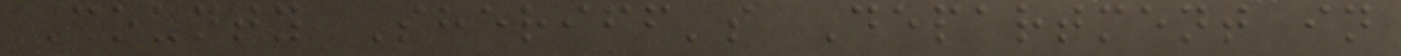County Sheriff's Department in
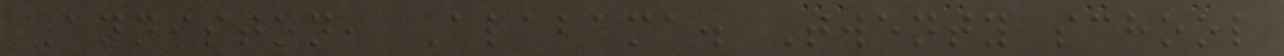Anniston, Alabama. Twenty school
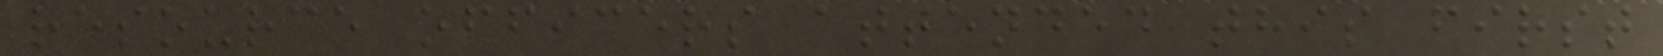resource officers attended this first
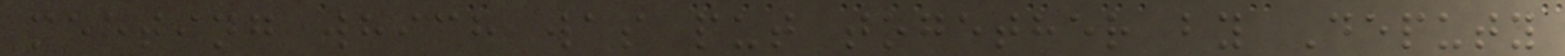meeting which was put together by Deputy
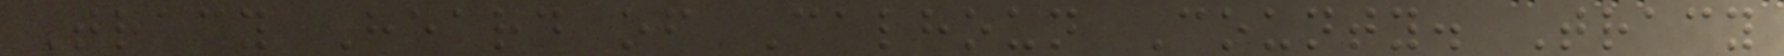Tracy Heard of Calhoun County. Tracy
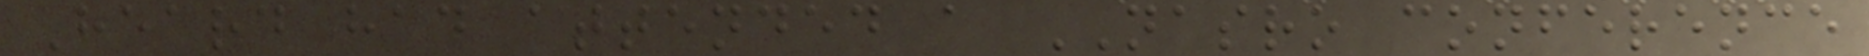Heard had attended a NASRO conference
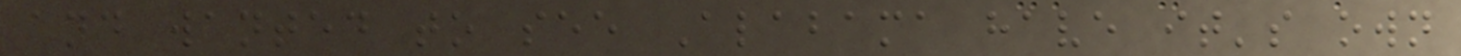and wanted to see Alabama have it's own
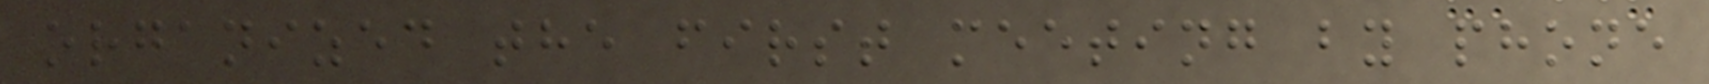organized the first meeting by phone
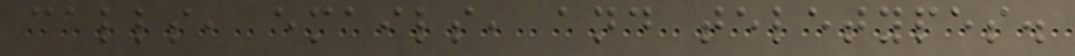calls, emails, and teletypes.
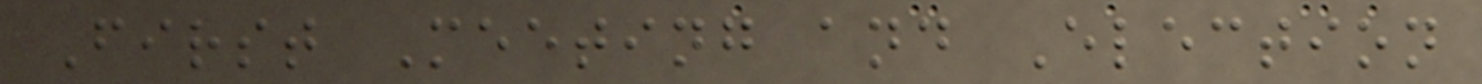First Meeting and Election
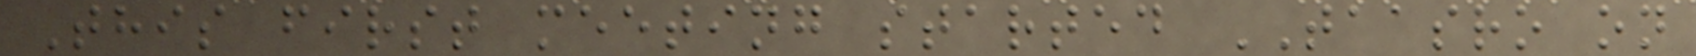This first meeting started TAASRO on
